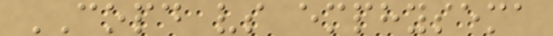COPD vs emphysema
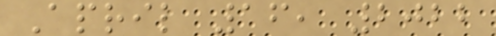April 16, 2022
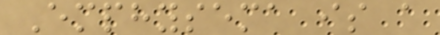Emphysema is a
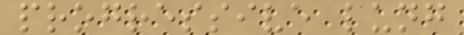progressive lung
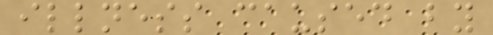illness caused by
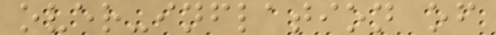over-inflation of
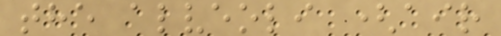the alveoli (air
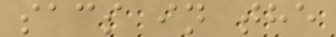sacs in the
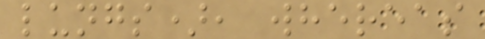lungs), whereas
